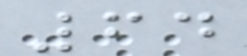64
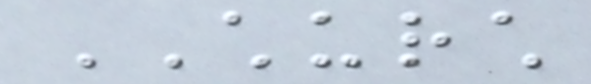CHURCH
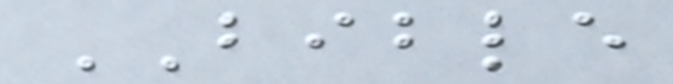BIBLE
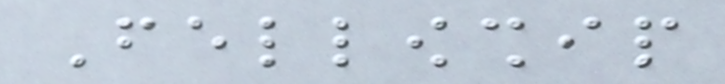Fellowship
